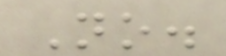No.
